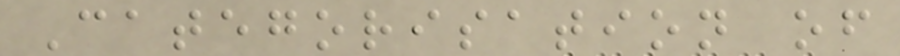Categorisation of
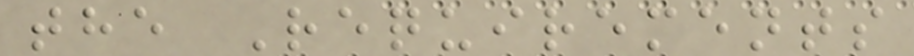the Requirements
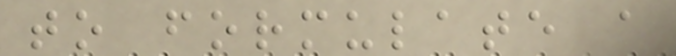to formulate a
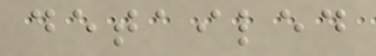detailed
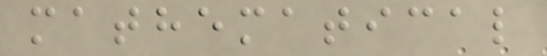mathematical
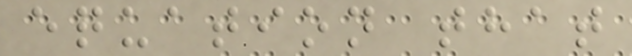equation that
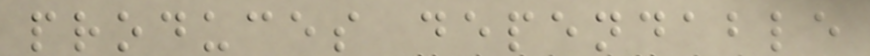produces dependable
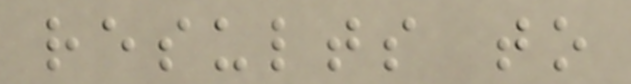results to
